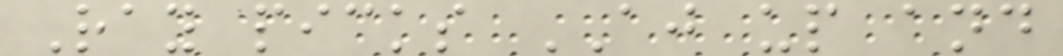Ray picks AJ up and
